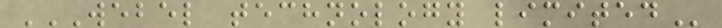WEBEL TECHNOLOGY LIMITED
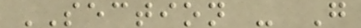SECTION - G
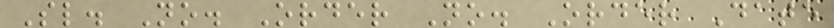Sl. No. Order No. Order Date
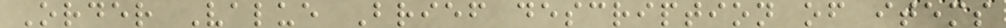Order Value Brief description of items
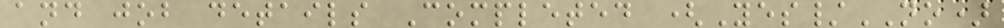and job details Completed (Yes/NO)
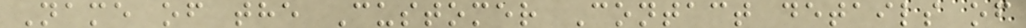Name of the Customer Contact details of
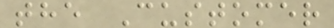the Customer
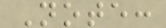Note:
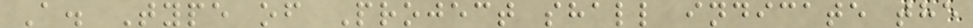A. Type of Project shall indicate the
